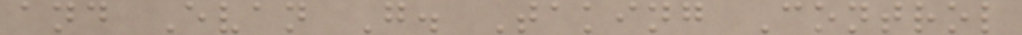and Evan G. Taking Control
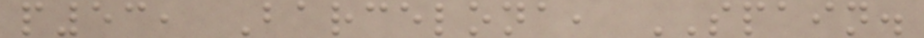p53, Barcelona, SPAIN.
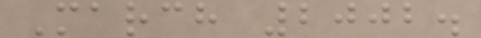March 2002.
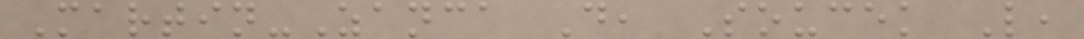Martin-Zanca D, Soucek L,
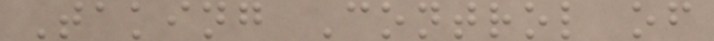Taking Control of
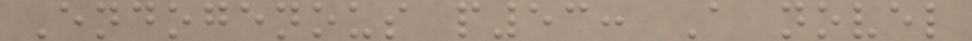Endogenous p53: A novel
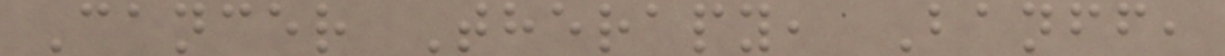Cancer Therapy, Banff,
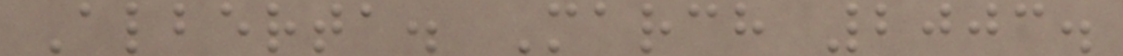Alberta. March 2003.
